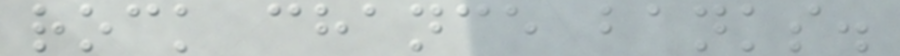rock chance banks.
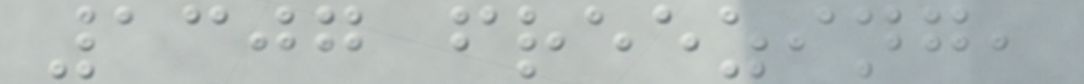1307 freezing,
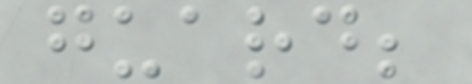guard;
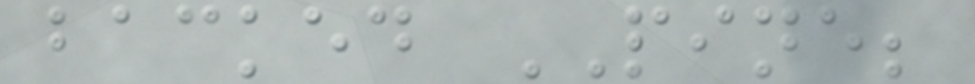backed PINE;
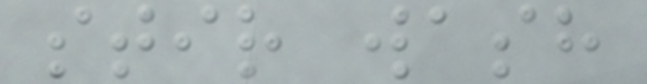stir wash
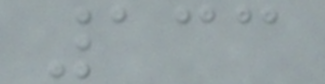133
